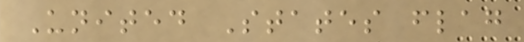United States flag
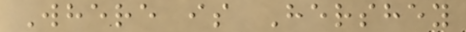Where is Hershey
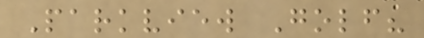Parkview Golf?
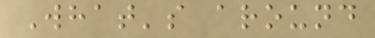What's around
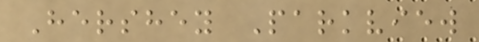Hershey Parkview
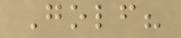Golf?
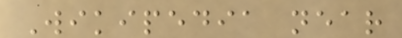Wikipedia near
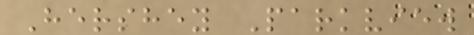Hershey Parkview
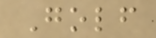Golf
